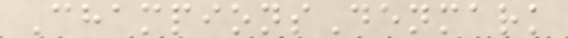ChampionsDenmark
